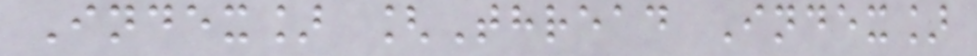Index] [Thread Index]
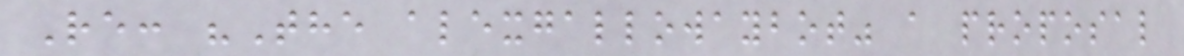Re: "The alexgallowaybot" a proposal
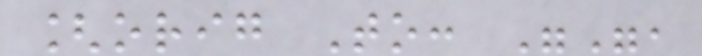[orig To: "",
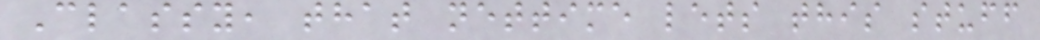Classy, that nettime lets this stuff
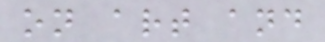on art and
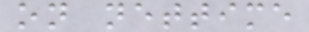on nettime
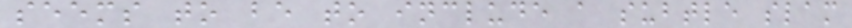seems to be to include a subtle slam
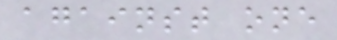against one
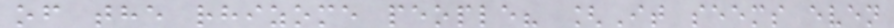of the rhizome people? [It seems even
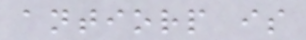antiorp is
